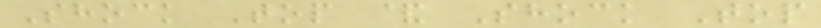Shock Top & Shock Top
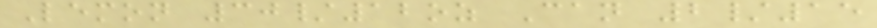Lemon 30/12oz Can 2/15
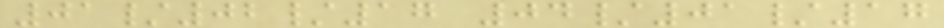01/02/17 04/01/17
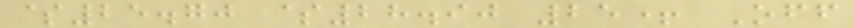$25.70 $28.90 25+ Off
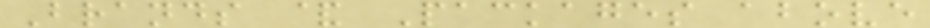Brands & Packages above
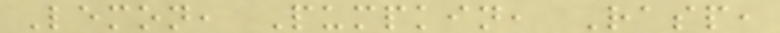Lemon, Pumpkin, Rasp,
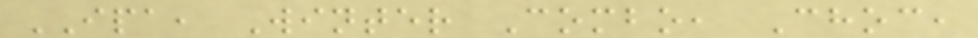IPA, Winter Combo, Choc,
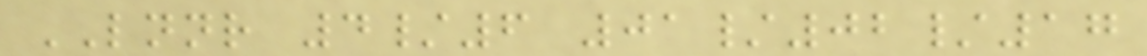LNNR 4/6 01/02/17
